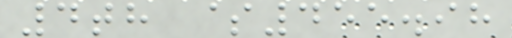4th $455.98
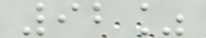92%
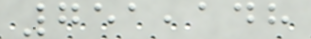751,148
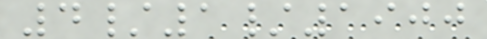4/1/1900
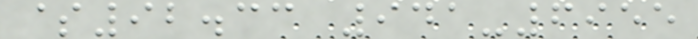$92.33 941-6955
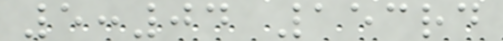5:04 153rd
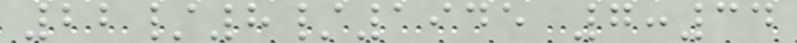22/8/1945 7:34
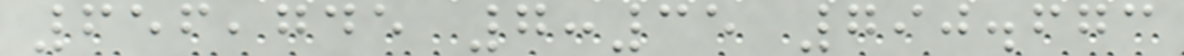656,745 7:35 790.673
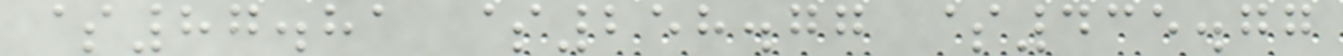$87.81 $258.77 $435.77
